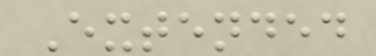Extended
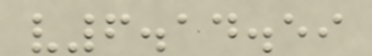v6.14.59
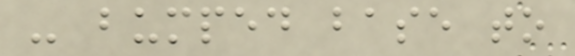- bumped base to
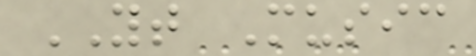YT Music
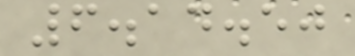6.14.50
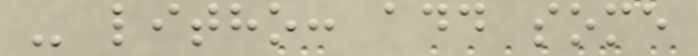- litho: add some
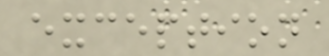exception
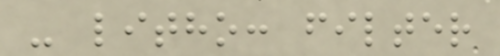- litho: filter
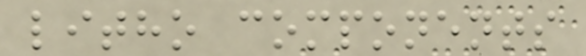litho components
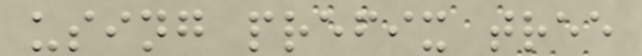using prefix tree
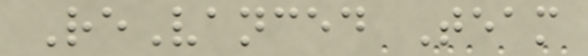ReVanced Team
